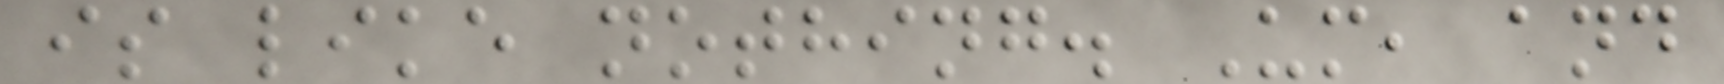is like nothing. Um, and
